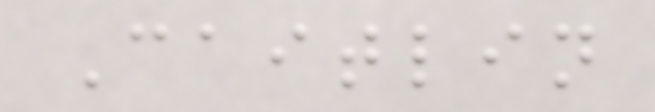Caitlin
